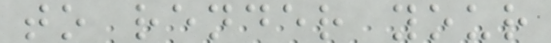to render your
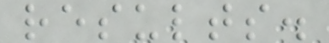results.
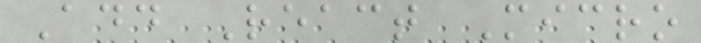Add React Micro
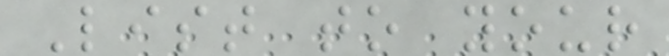List to your
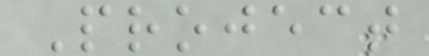Project
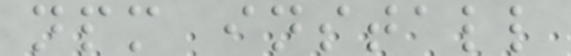npm install
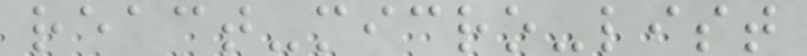react-micro-list
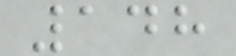148
